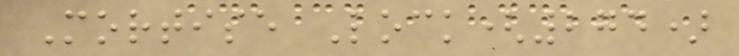Mortise Lock(274)
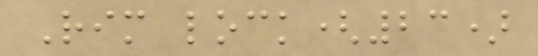Rim lock(23)
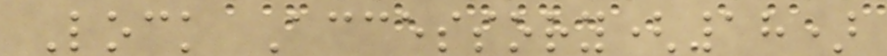Lock Accessory(18)
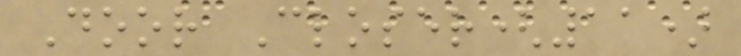Door Closer(11)
